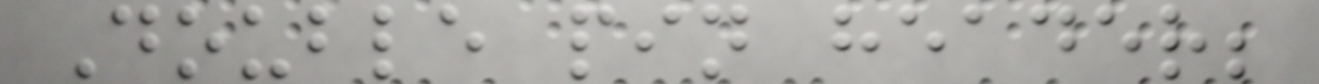Double pin header;
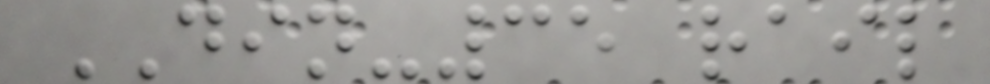DIN-35 rail
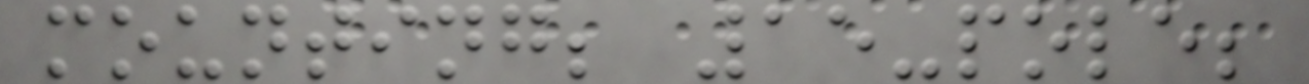mounting; 15-pole;
